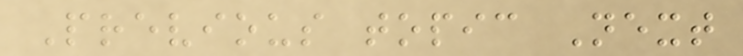Previous topic Next
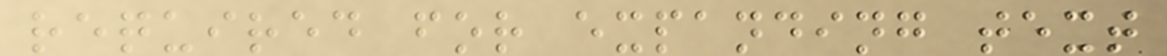required for expanding text
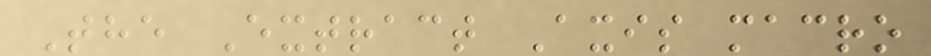The Extract Axis macro
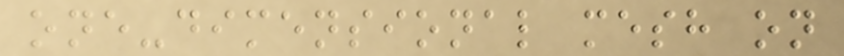one-dimensional mesh on
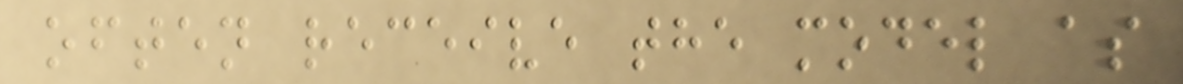often receive the model as
